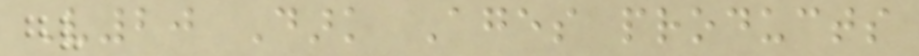V20 Dark Ages products
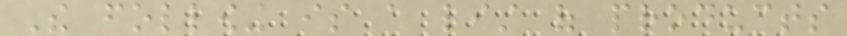The following is a list of products
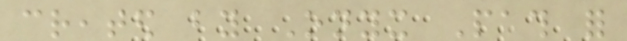created by Onyx Path for
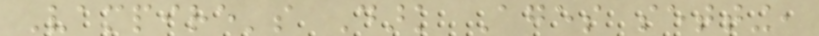Vampire's Dark Ages setting,
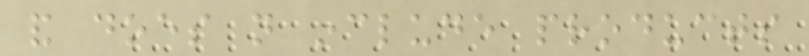and does not include products
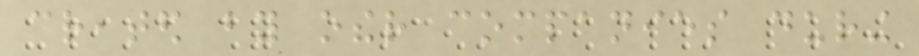created by other companies during
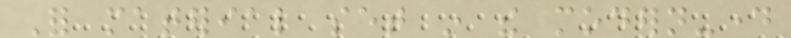For material set in the modern-day
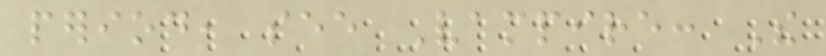period, see Vampire: The
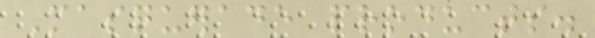Masquerade products.
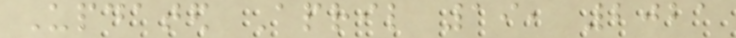Updated April 19, 2021
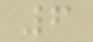6
